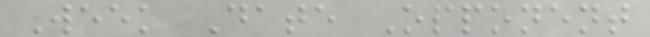Week Date Opponent
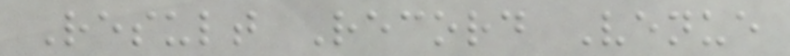Result Record Venue
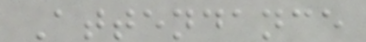Attendance
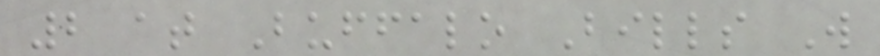2 at Buffalo Bills W
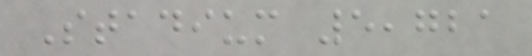Stadium 5,721
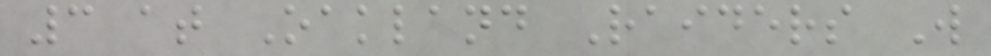3 at Oakland Raiders W
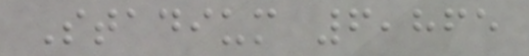Stadium 6,865
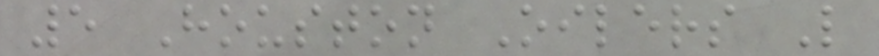5 Houston Oilers L
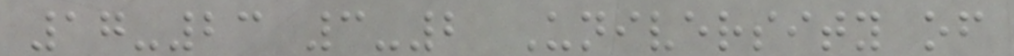17-23 3-2 University of
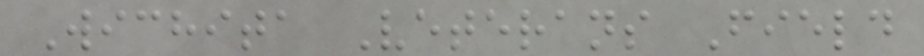Wichita Veterans Field
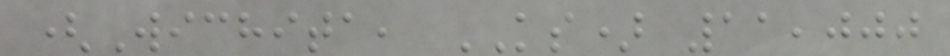(Wichita, KS) 11,000
